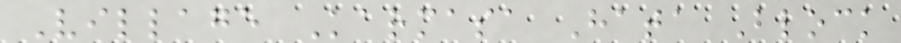Village Karmasa Hata Block
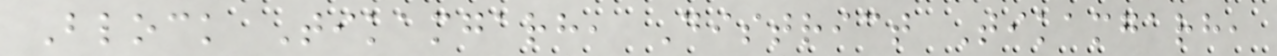Block Tikamgarh, District Tikamgarh,
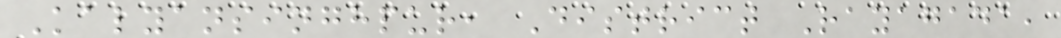Kalyansinghpur, District Rayagada,
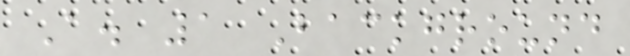A. 1 Background
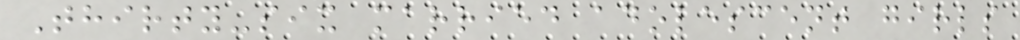Thirty-six married adolescent girls
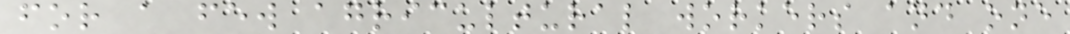for a few agricultural workers and one
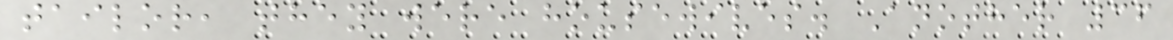tailor, they were housewives. Another 36
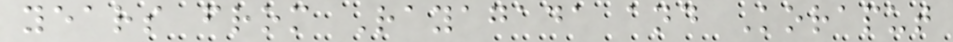years from Rayagada and Koraput
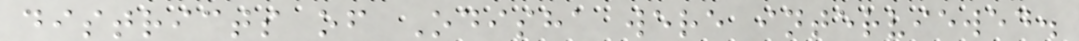districts of Odisha were interviewed.
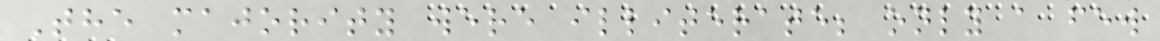The majority were illiterate; only a few
